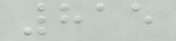815
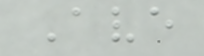Ave
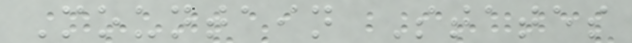Mountain States
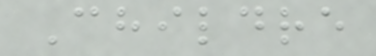Childre
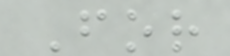For
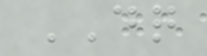DQ
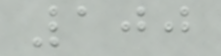100
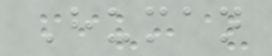Human
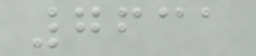7631
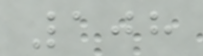108
